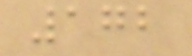172
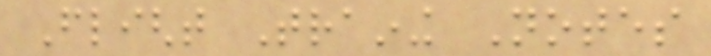Flight Training Notes
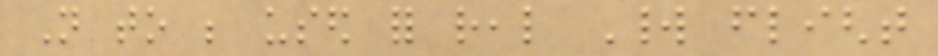Not to be used for real World flight
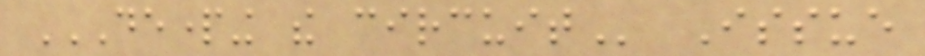DEPARTING THE CIRCUIT Issue
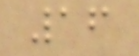16
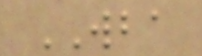WBA
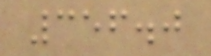356.0
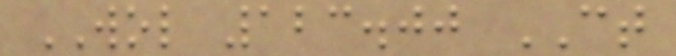WOL 123.00 CT
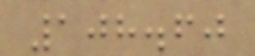108.60
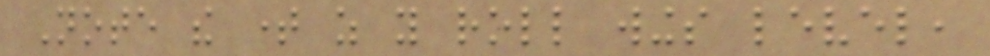Note the time as you roll wings level,
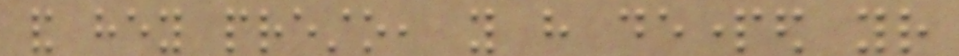and hey presto, you have departed your
